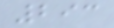293
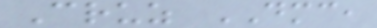Cruz DMC,
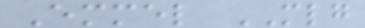Emmel MLG
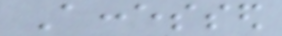Accessed
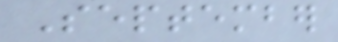September
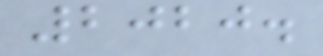2020.
